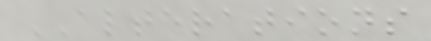ALTERATIONS
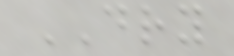DRY
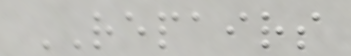REPAIRS
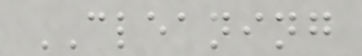CLEANING
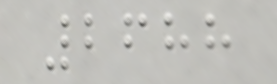2688
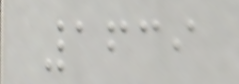1639
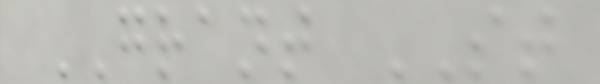GRANT ST
